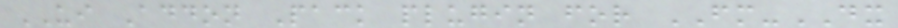UI Addon Pack plugin for FM-DX
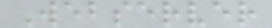Webserver
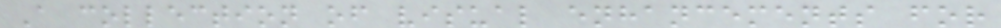A collection of visual enhancements for
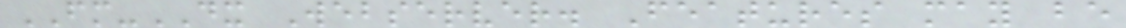FM-DX Webserver. Features may be
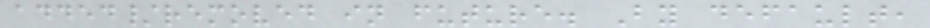added/removed in future. By default,
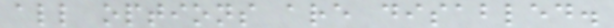all options are disabled.
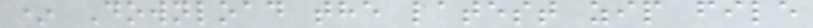* Download the latest zip file
